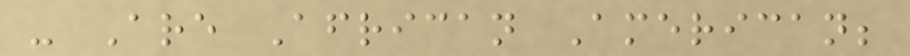- Are African American;
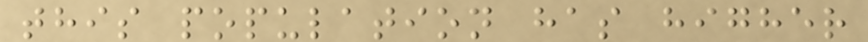this population has higher
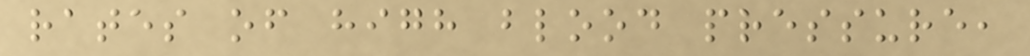rates of high blood pressure,
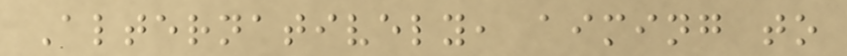Alternatively, aiming to
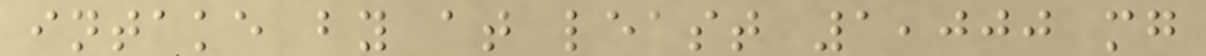intake by at least 1,000 mg
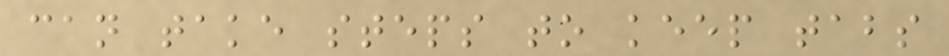can take steps to keep tabs
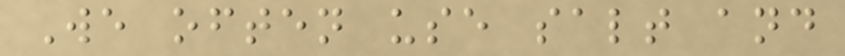We often use salt and
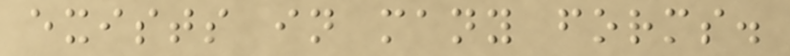exists in many forms.
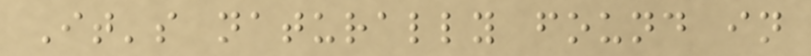It's naturally found in
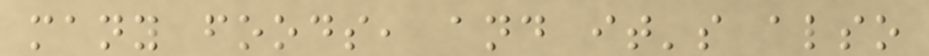many foods, and it's also
